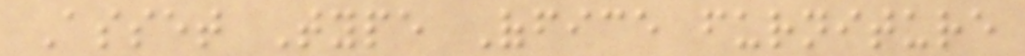Asset Type Office furniture
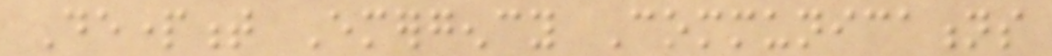Department Emergency Communications
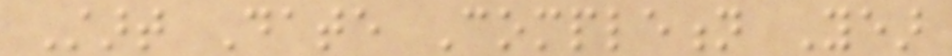Start Date Completion Year
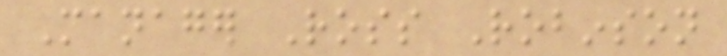Manager Ross Robinson
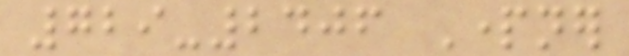729-2406 Partner
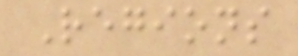Regions
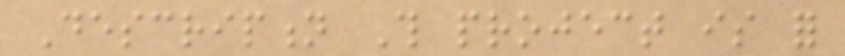Description This project is for
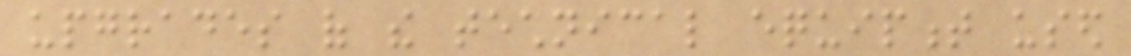upgrades of the technical equipment used
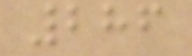286
